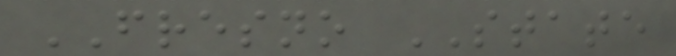FRESNO STATE
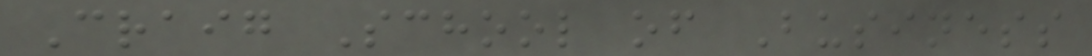Craig School of Business
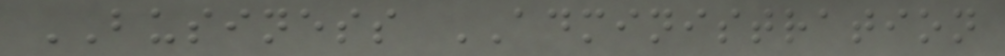BUSINESS ADMINISTRATION
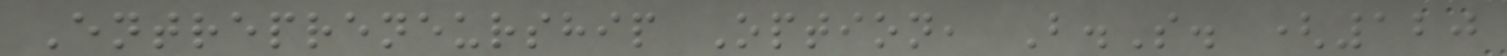Entrepreneurship Option, B.S. (120
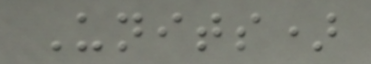Units)
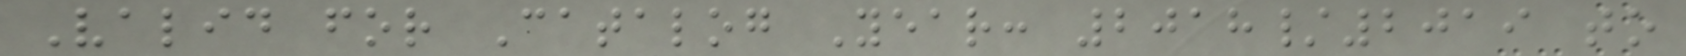Valid for Catalog Year: 2018/2019 to
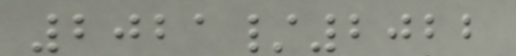2021/2022
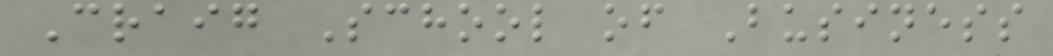Craig School of Business
